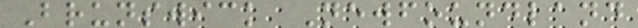Brunswick Newfoundland
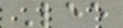Lee
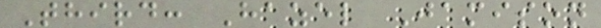Third: Hazel Jamison
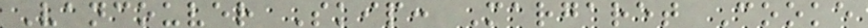Vancouver Skip: Margaret Cooke
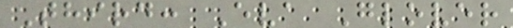Third: Eva Glover
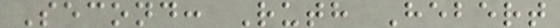Second: Ruth Hebert
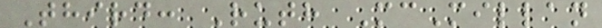Third: Ruth McMillan
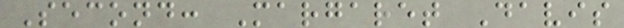Second: Margaret Davis
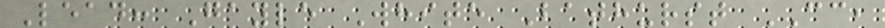Lead: Gayle White Bathurst CC,
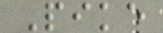Pike
